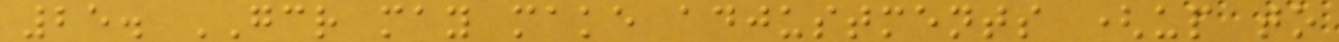25. GCR may make adjustments (up to
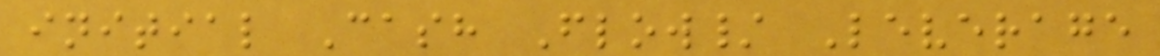initial Cash Flow/ Leverage
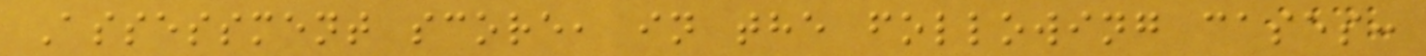Assessment score, in the following cases:
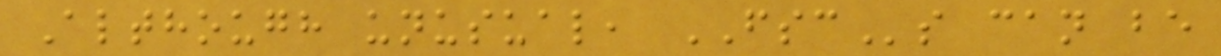Although unusual, FSCs can be
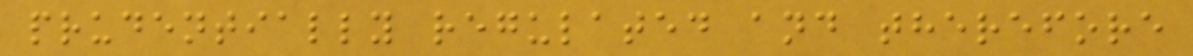prudentially regulated and therefore
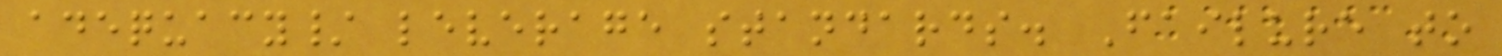adequacy/ leverage standards. Failure to
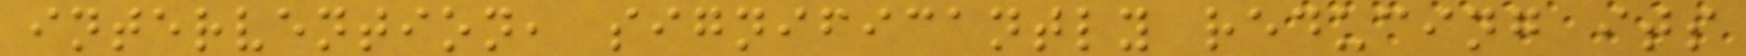intervention, significantly reducing its
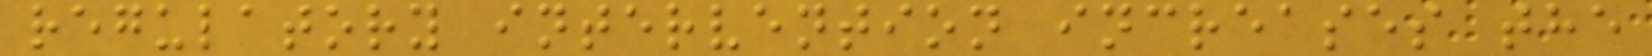regulatory intervention increases the
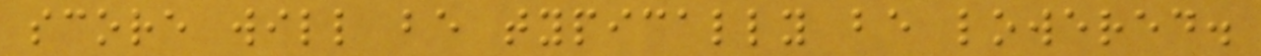score will be typically be lowered.
